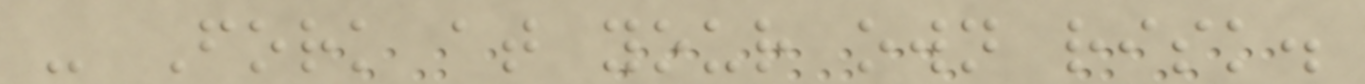- Fork at your own risk.
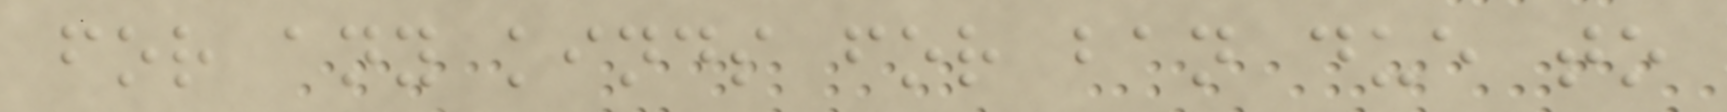for any kinds for ban due to
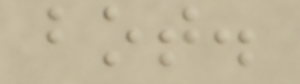bot.
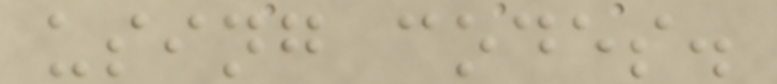using codes.
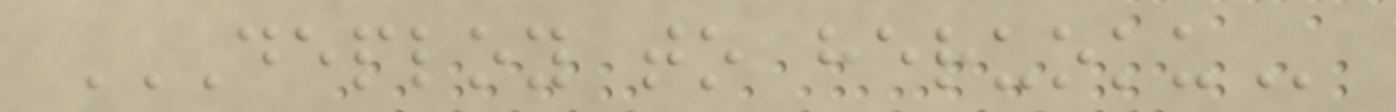DEPLOY TO HERUOKU
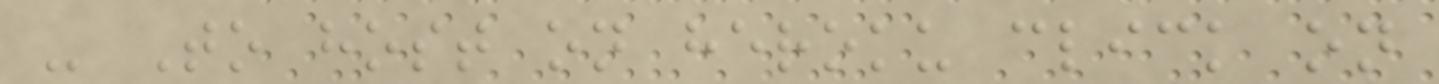- To host on heroku click on
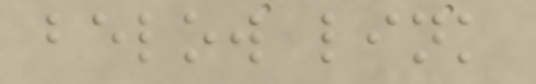below link
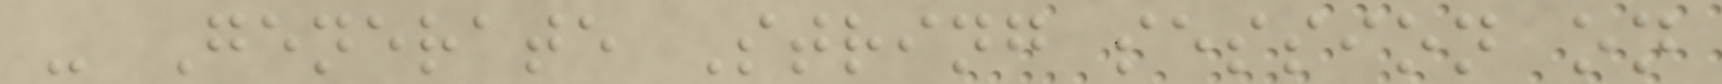- Generate String session on
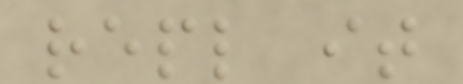repl it
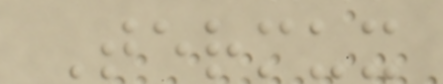Termux
